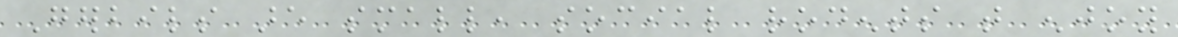Gerbils are small, social rodents that enjoy
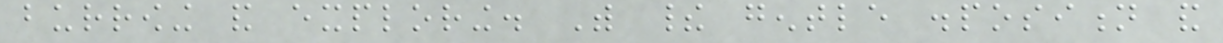burrowing and exploring. With their gentle disposition and
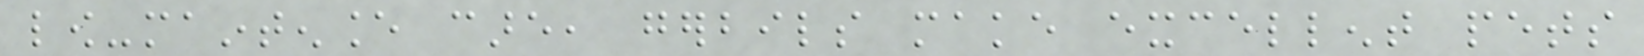low-maintenance care, gerbils make excellent pets
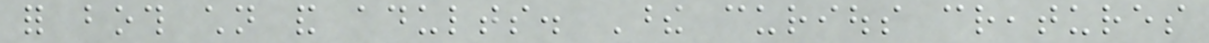for both children and adults. These curious creatures
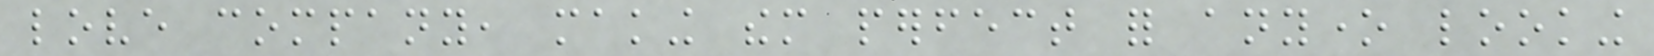love company, making them perfect for anyone looking
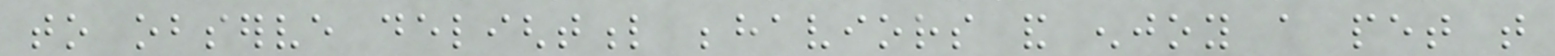to observe delightful behaviors and enjoy a pet that
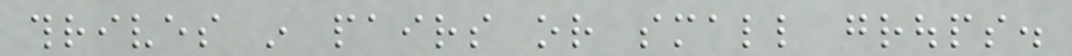thrives in pairs or small groups.
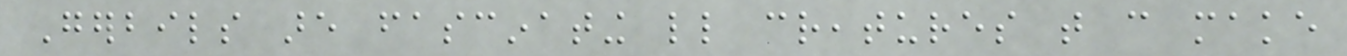Gerbils are fascinating little creatures that can make
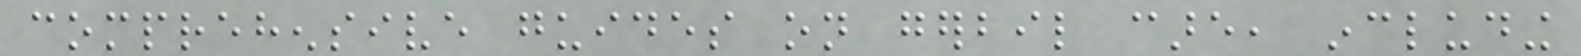comprehensive guides on gerbil care, including
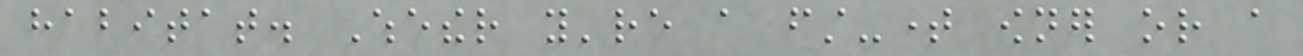habitat. Whether you're a first-time owner or a
